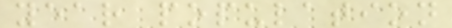year population
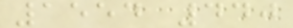1554 440
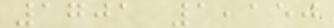1701 1,150
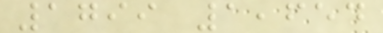1799 1,654
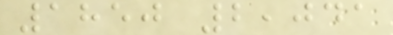1850 2,041
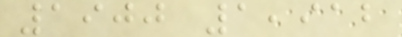1900 1,912
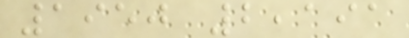1950 2,191
